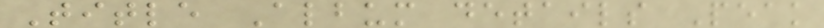Title Album details Peak
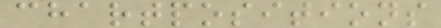chartpositions
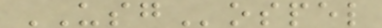USGospel
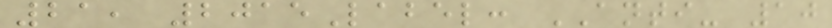21, 2015Label: ANTI- 10
